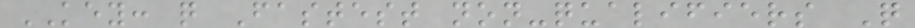KEY: q Fastest non-qualifiers Q
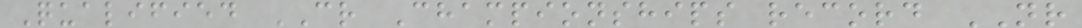Qualified CR Championships record NR
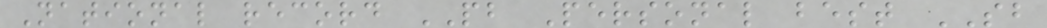National record PB Personal best SB
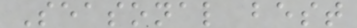Seasonal best
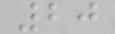20
